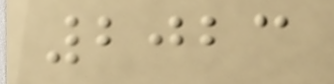2023
